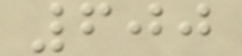600
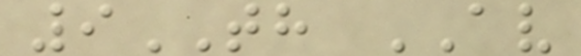9TH AV
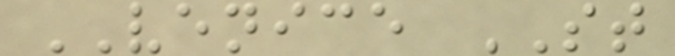VENICE ST
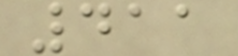411
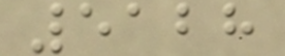5128
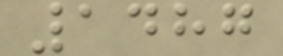1487
